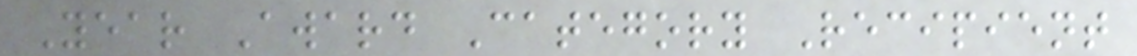Year Award Category Recipient
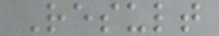Result
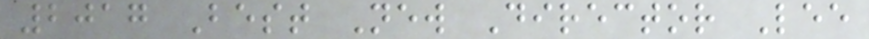2017 Best New Director Lee
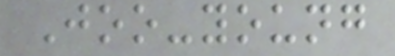Joo-young
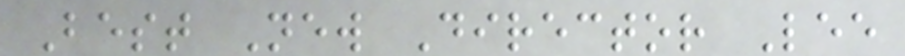Best New Director Lee
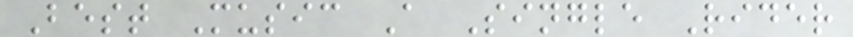Best Music A Single Rider
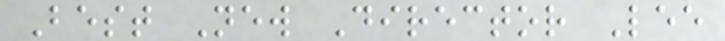Best New Director Lee
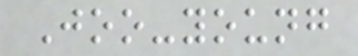Joo-young
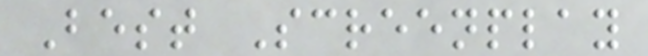Best Screenplay
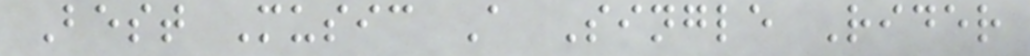Best Music A Single Rider
